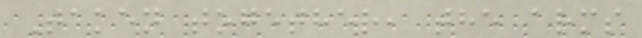Taken together, the arms
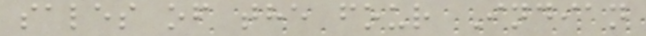sales of the four Indian
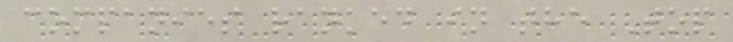companies ranked in the Top
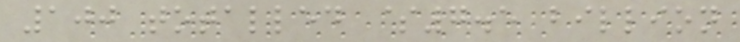100 totalled $7.5 billion
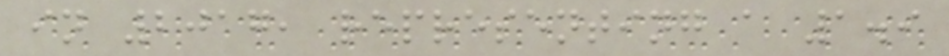in 2017, representing a 1.9
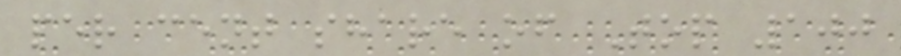per cent share of Top 100
